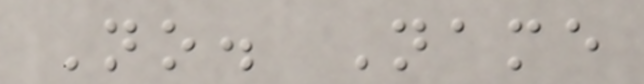No. Name
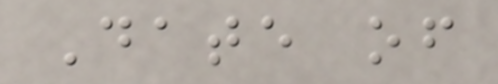Date of
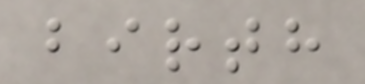birth
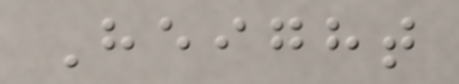Height
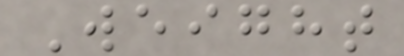Weight
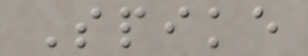Spike
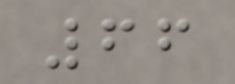66
